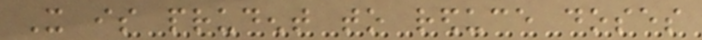It is prudent to reduce doses
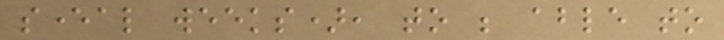several weeks), to be able to
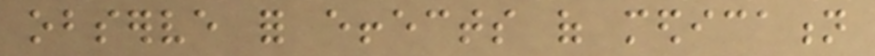observe for effects of medication
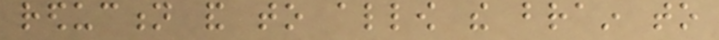reduction and to allow the brain to
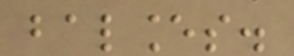balances.
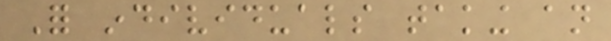For individuals taking an
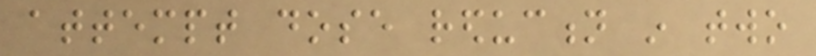attempt dose reduction in two
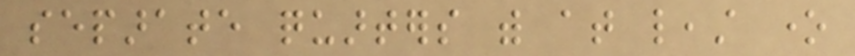separate quarters with at least one
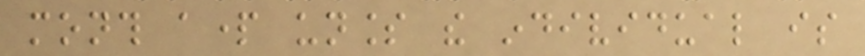month apart unless the individual is
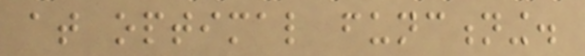at optimal functioning.
